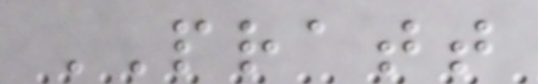PRATT
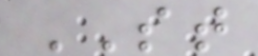ST
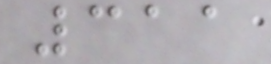311
